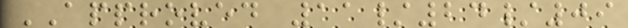APPROVED 11/24/09
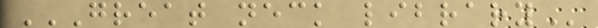GREAT NECK LIBRARY
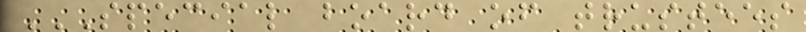SPECIAL BOARD OF TRUSTEES
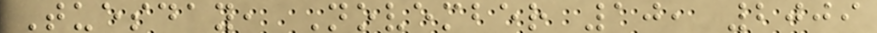Tuesday, November 10, 2009
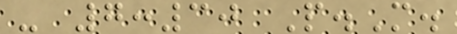- 7:30 P.M.
